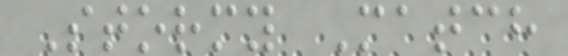Stormy Match
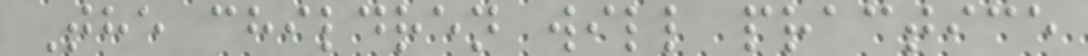The children will practice
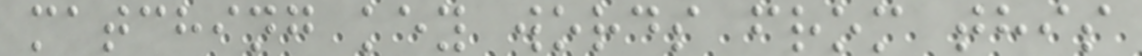matching key words from this
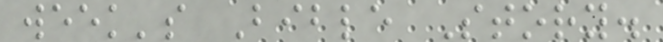week's Bible Story.
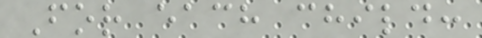For each child:
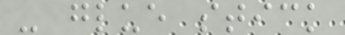- glue stick
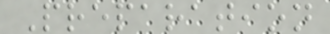Preparation
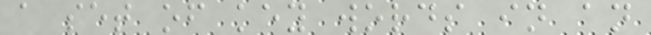a set of key words in an
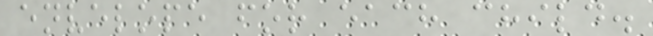envelope for each child.
